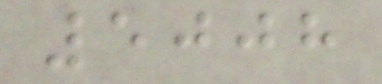5008
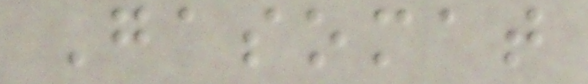Gasomat
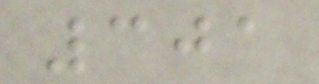301
